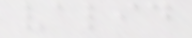valid
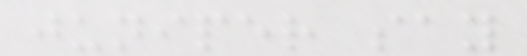juniper say
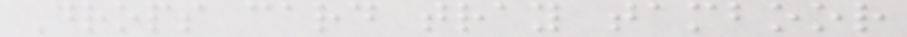Drops card tray tamboor
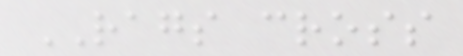RAGS cross
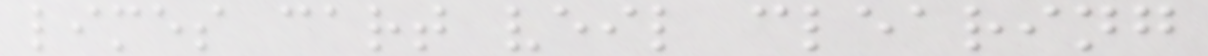limes cart veil clearing
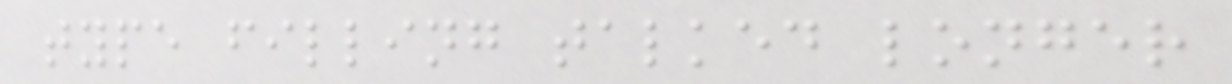type filling talked longer
